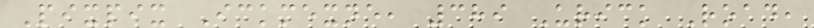Pixpix Ickmexne, 389 Urick Road,
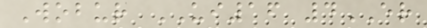Wobur UI16 4ER
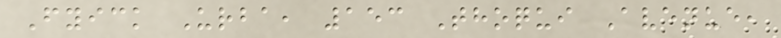Fyick Urba, 153 Thoqui Avenue,
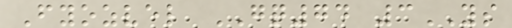Fyozvel GQ74 3YS
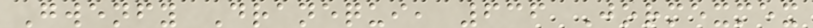Gwenfy Dranequi, 636 Jormexmex
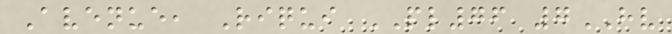Avenue, Riqui PL76 7HV
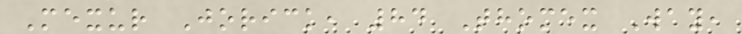Mexur Jorick, 84 Thomex Way,
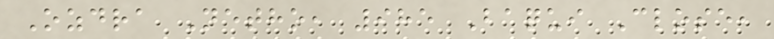Ozdra Netho, 985 Baqui Close,
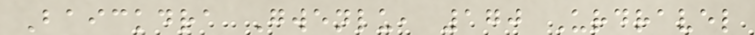Baickdra Gwenlu, 170 Urdravel
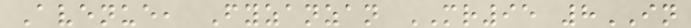Avenue, Fyzanzan MR95 8IN
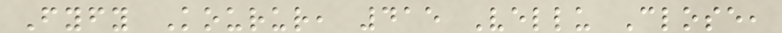Fyfy Kourur, 415 Vellu Close,
